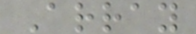Array
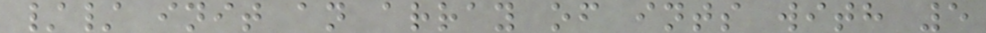// init an array of ints with 5
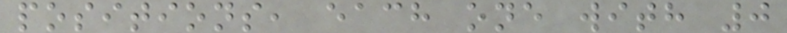positions, each one with 0
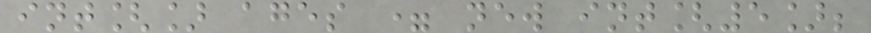int[] ages = new int[5];
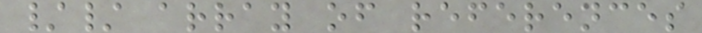// array of references
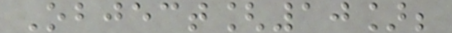Object[10];
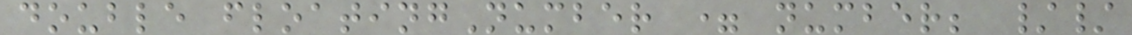double floatingNumber = number; //
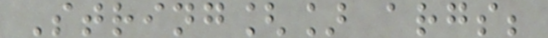String[] args;
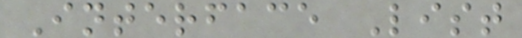Interface List
